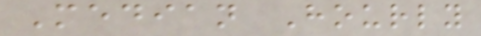Median Hourly
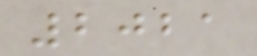2021
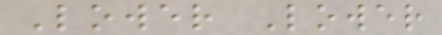Lower Lower
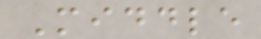Middle
